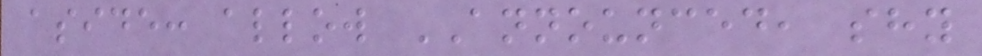aside: allow ANNOUNCED, shy
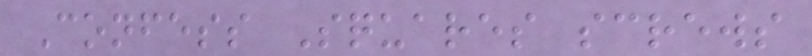Confess Squares screws
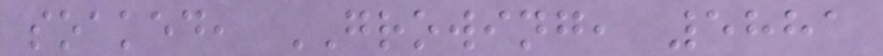soaked, GROWING, 5881
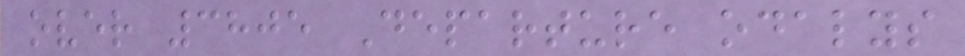over 3805 Departure odalys
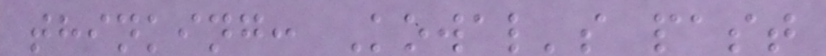thinking: Kowal's past
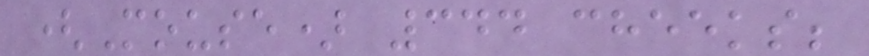(Mouse) 344 cheeks;
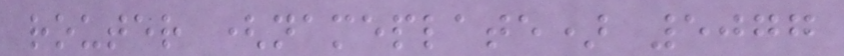router (nameplate) 5077
